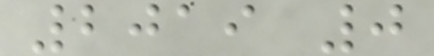2019 0
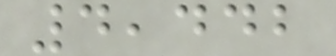4,442
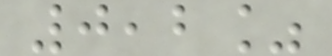0,2%
